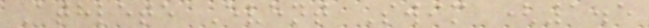Athlete Event Swim (1.5
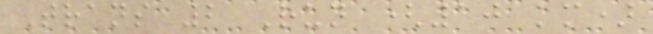Trans 2 Run (10 km)
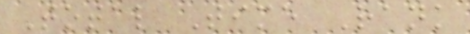Total Time Rank
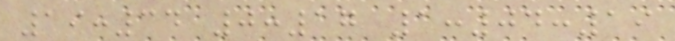19:34 0:17 1:04:19
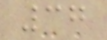37
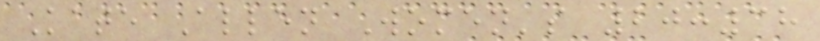Kate Allen Women's 20:38
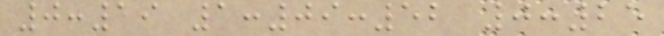0:19 1:09:52 0:25
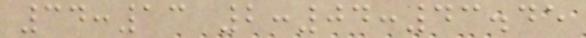34:13 2:04:43.45
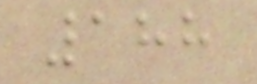188
